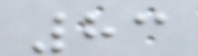83
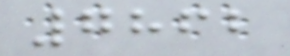7862
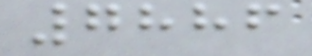7886
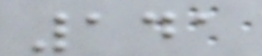141
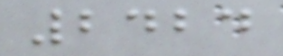2424
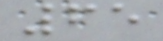65
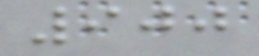900
